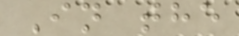In the
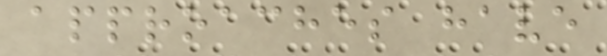approaches have
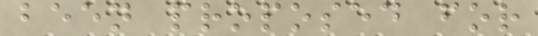been proposed for
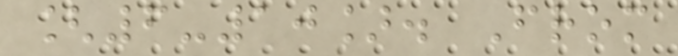[6-10]. From
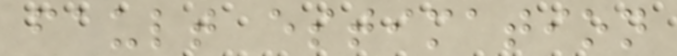fault estimation
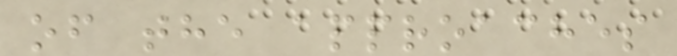of the approaches
